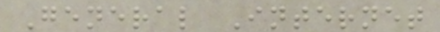General Internet
